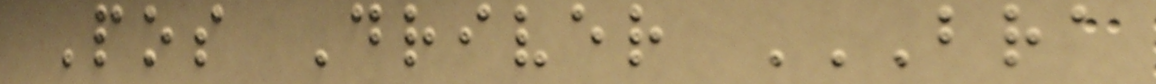Pos Driver BRA
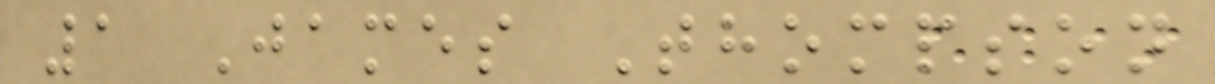1 James Thompson
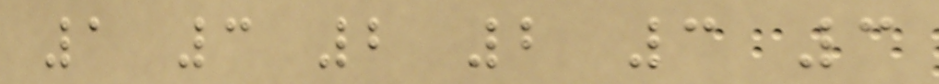1 3 2 2 3 3
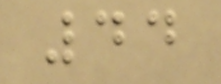44
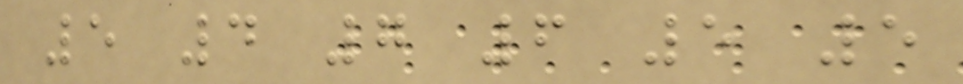5 4 7 6 5 5
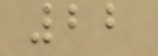22
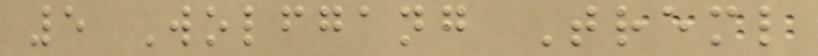5 Wolfgang Treml
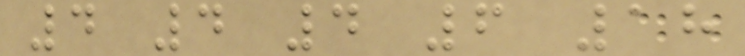4 4 4 6 18
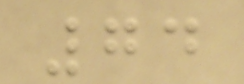74
